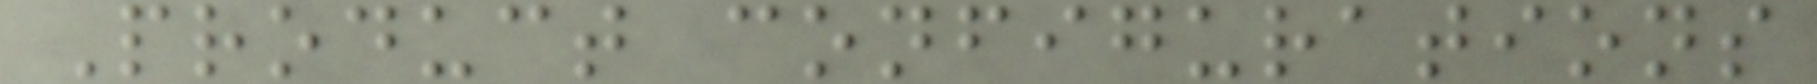Product configurations
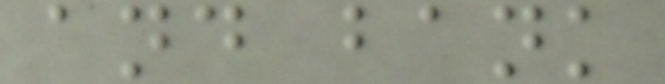and bank
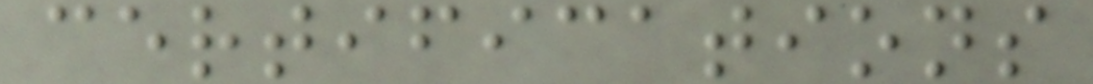certifications
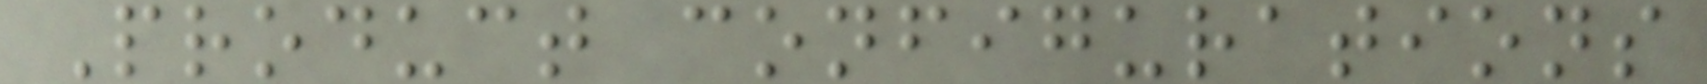Product configurations
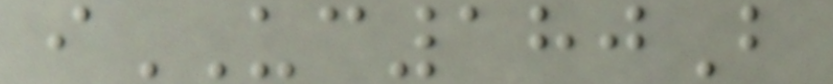iUC180B
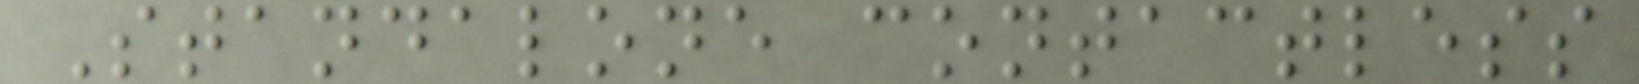Standalone contactless
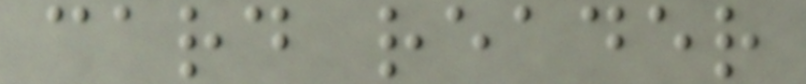card reader
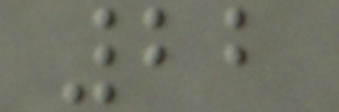22
